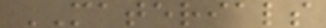MATERIALS
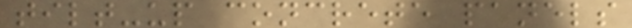tilt-up concrete panels
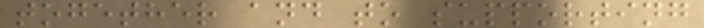together and to supporting
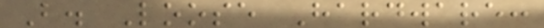B. Loose Hardware:
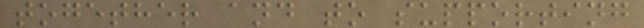together and to supporting
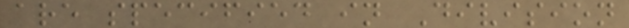are specified in Division
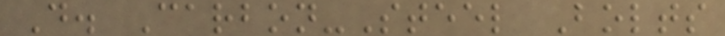D. Carbon-Steel Bolts
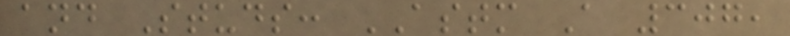and Studs: ASTM A 307,
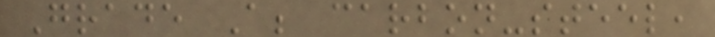Grade A; carbon-steel,
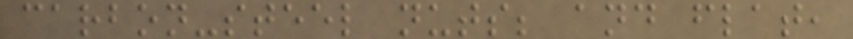carbon-steel nuts; and flat,
